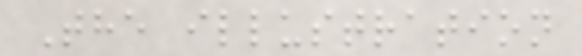The illustration
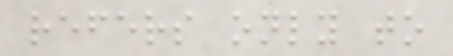refers only to
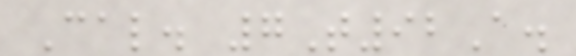Cal. 7T92A.
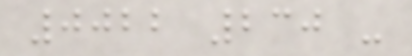0022 230 -
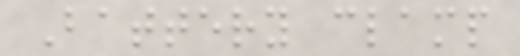Battery clamp
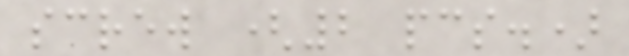screw (2 pcs.)
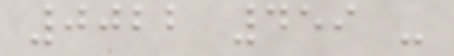0022 459 -
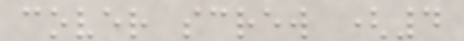cover screw (4
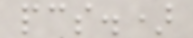pcs.)
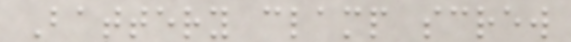Battery clamp screw
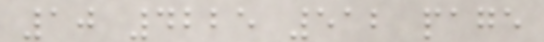10 4225 512 page
